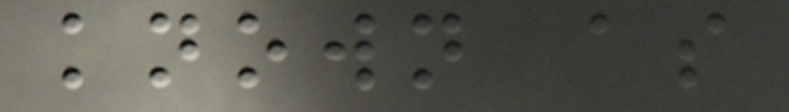known as
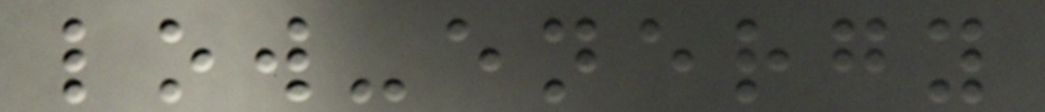low-energy
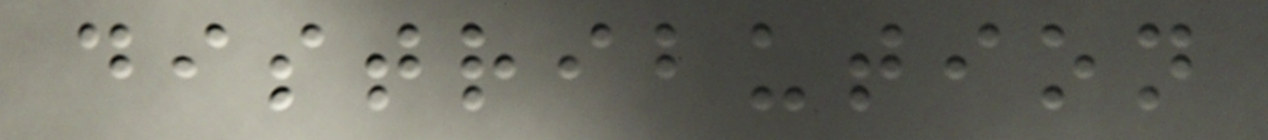distribution
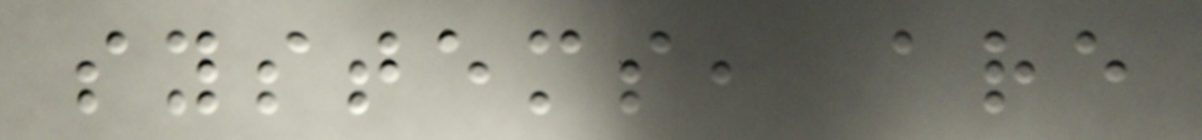systems, are
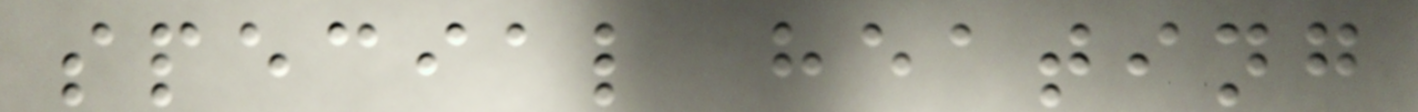special heating
